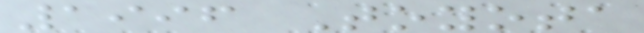1996 Toyota
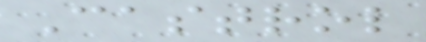Castrol
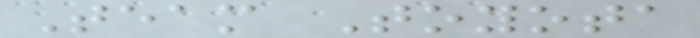Team Toyota
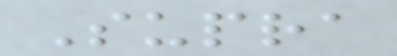Supra
